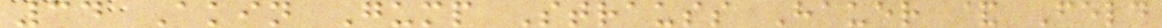34 Akin Gump Strauss Hauer & Feld
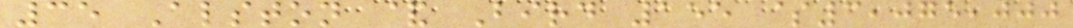35 Alston & Bird 155 $3,075,000
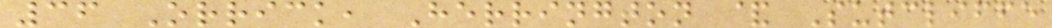36 Orrick, Herrington & Sutcliffe
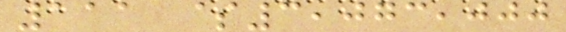111 $3,073,000
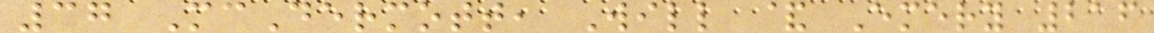37 McDermott, Will & Emery 216
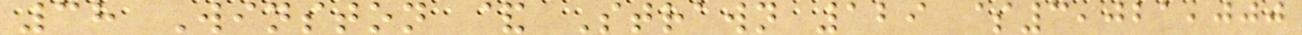38 Winston & Strawn 129 $3,021,000
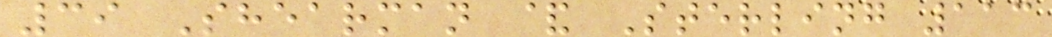39 Shearman & Sterling 113
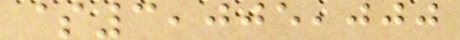$3,005,000
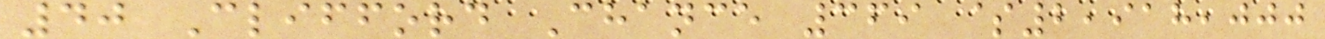40 Clifford Chance 369 $2,918,000
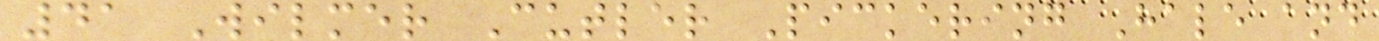41 Wilmer Cutler Pickering Hale and
